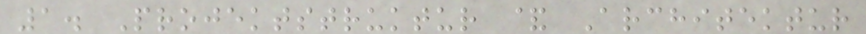1. Projektstruktur & Architektur
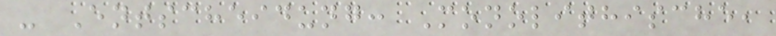- Entscheidung: Monolithische,
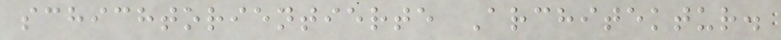schichtorientierte Architektur.
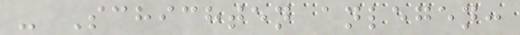- Schichten anlegen:
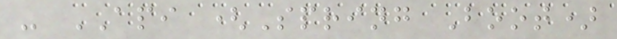- API (Spring Boot)
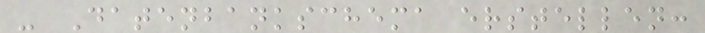- Datenbankschema erstellen:
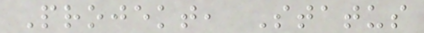Projekt, Status
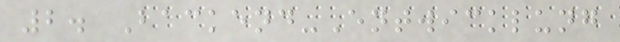2. Backend-Entwicklung
